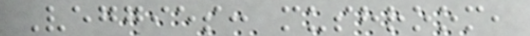Veggies: mushroom,
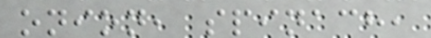onion, spinach,
